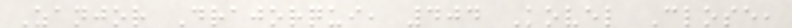Zanjor Drajorqui, 404 Kovel Close,
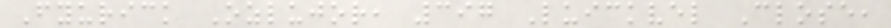Fyurick Ozlujor, 397 Luickvel Close,
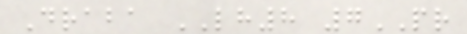Draba LH8 7PR
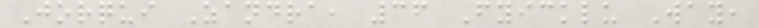Jorqui Zandra, 36 Fyicklu Way,
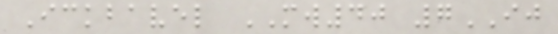Ickbavel MW40 7IJ
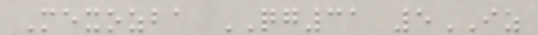Mexozba QG31 5IZ
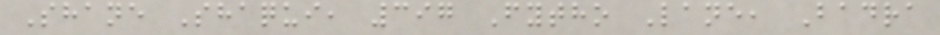Shane Shaqui, 397 Fytho Lane, Badra
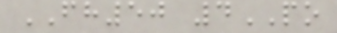FH50 4PO
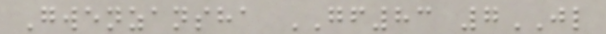Gwenzansha GF83 7JL
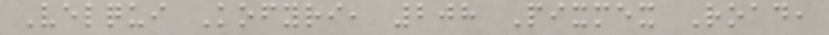Velqui Kofyri, 208 Pixmex Road,
